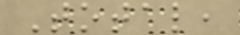Total,
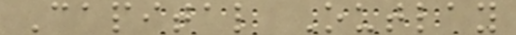Capital Outlay
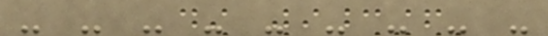- - - - - - - - -
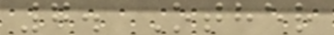7. Other
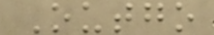Outgo
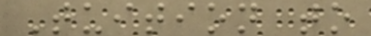Tuition to
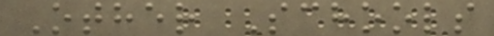Other Schools
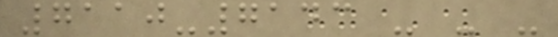7110-7143 - - -
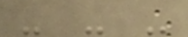- - -
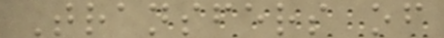Transfers of
